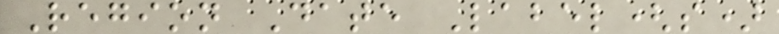Region Date Label(s)
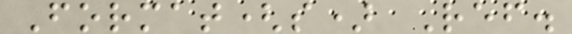Format(s) Ref.
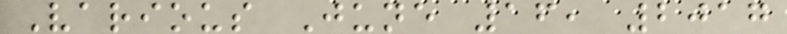Various June 16, 2017
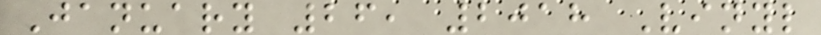January 26, 2018 Vinyl
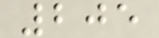205
